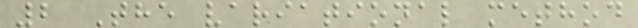2 The variational method
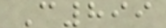C899
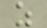z
